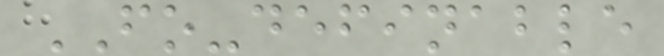FO-definable
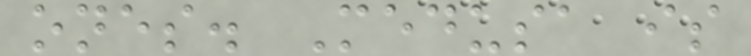ones. Medusa is
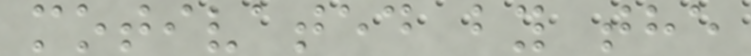motivated by the
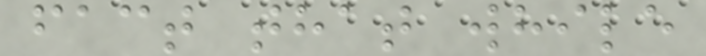fact that while
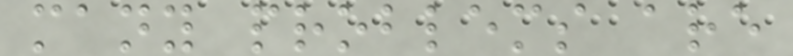many problems are
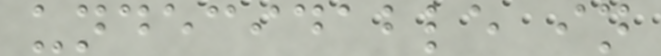undecidable in
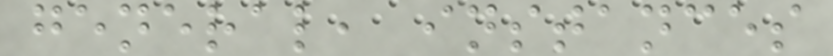general, instances
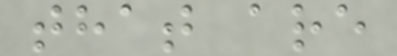that are
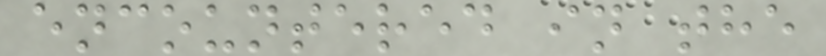encountered in the
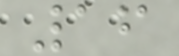16
